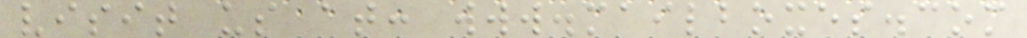visit us at: www.mailboxes.com
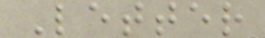Letter
